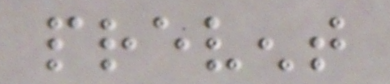prevent
